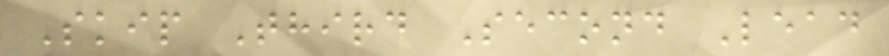Skip Third Second Lead
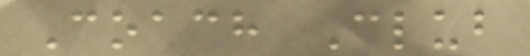Coach Club
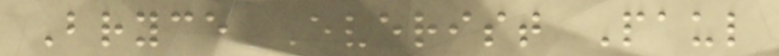Bryce Everist Paul
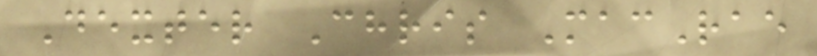Dexter Chris MacRae
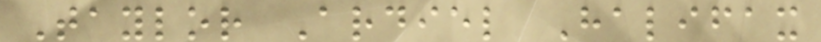Taylor Ardiel Halifax
